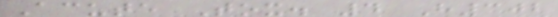Acute Tox. 4 H302
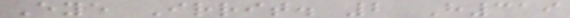Eye Irrit. 2 H319
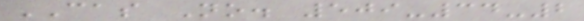CAS No. 509-34-2
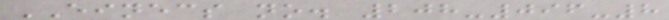EINECS no. 208-096-8
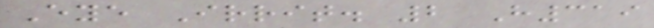Eye Irrit. 2 H319
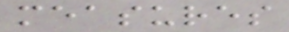measures
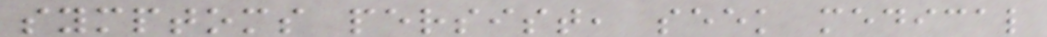symptoms persist, seek medical
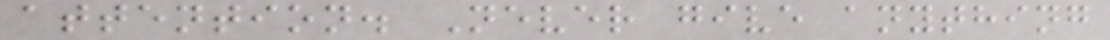attention. Never give anything
